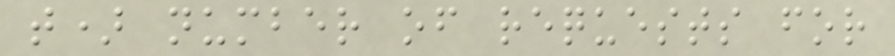t) number of requests for
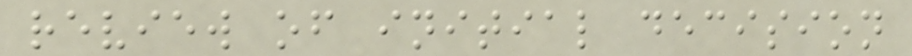review of initial decision
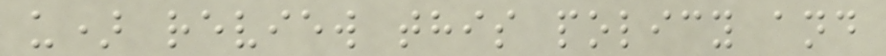u) review this policy and
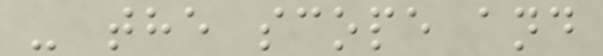- the scope and
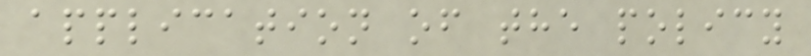application of the policy
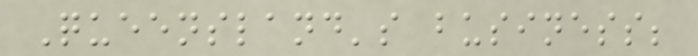Queensland's business;
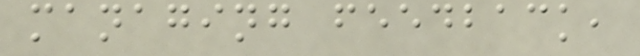managing feedback,
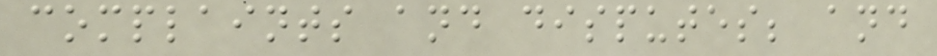complaints and disputes; and
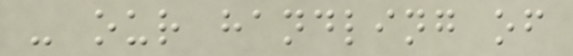- our handling of
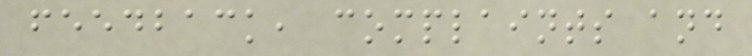feedback, complaints and
